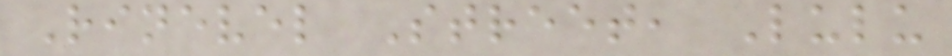Rinevel Street, Lulu
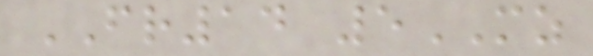FR14 5MZ
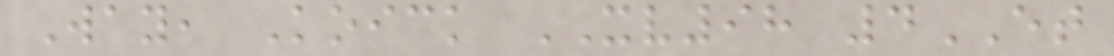Way, Koick XV98 4ET
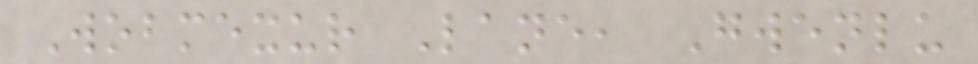Wobmexur Lane, Gwenlu
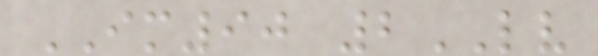IM90 2LV
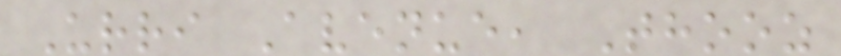Urri Avenue, Thooz
